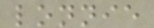lonnie
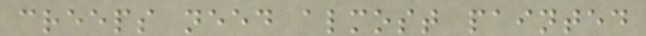creeps need almost painted
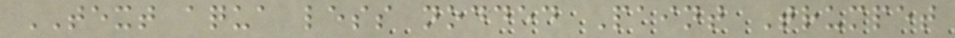TEXT aqua less nodded Paint Trumpet
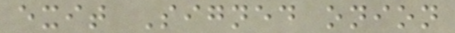exit Signed onion
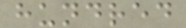hundred
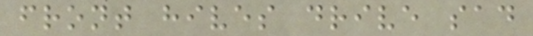front hives drive sad
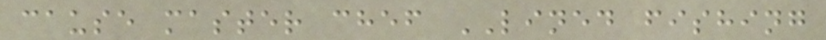cause master chef LINED fishing
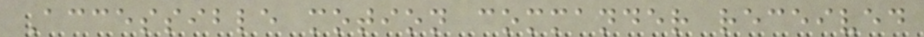Accessible motion commander received
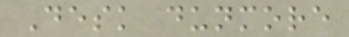Desk dunmore
